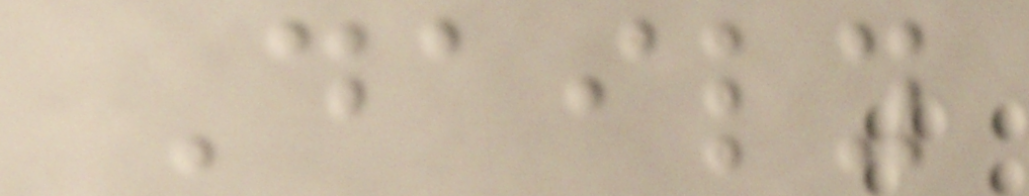Daily
